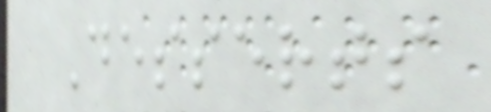Desserts
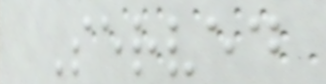Served
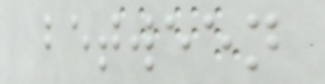between
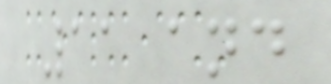11 and
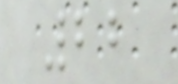22
